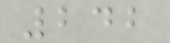242
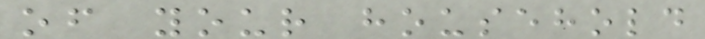of your household
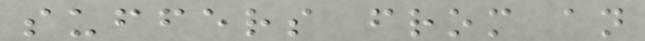suffers from an
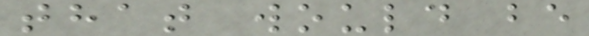that would be
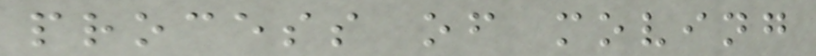process of moving
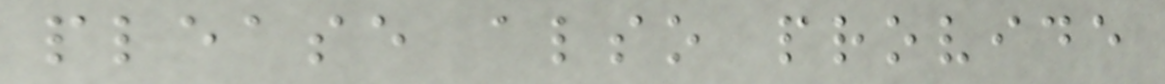please also provide
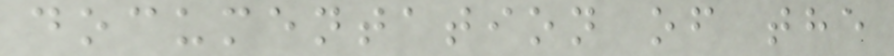documentation of the
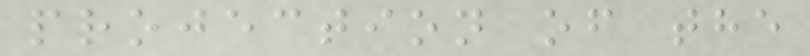projection of the
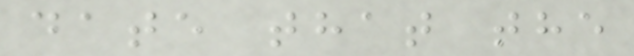date that the
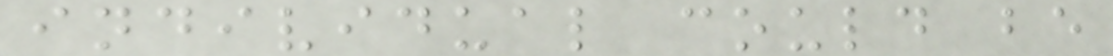individual could be
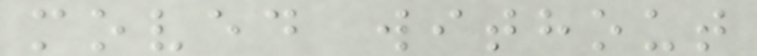moved without
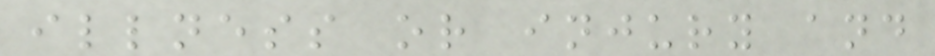illness or injury and
